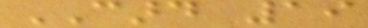CARD 19
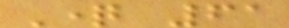Question 61
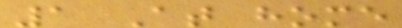1 At home
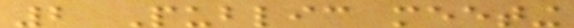2 Public meeting
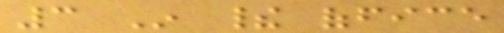3 In their office
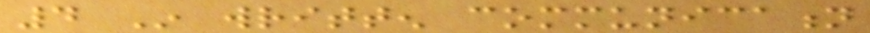4 In written communication
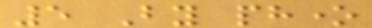5 By phone
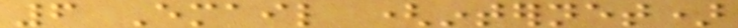6 Email (internet)
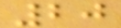20
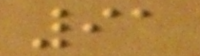91
